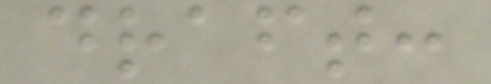draft:
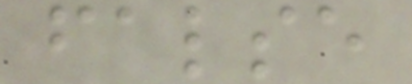false
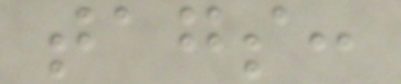tags:
